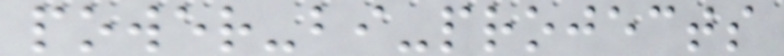power-bi-projects
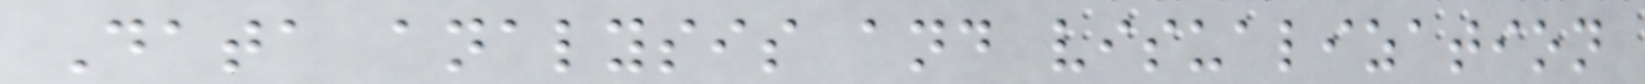Data analysis and visualization
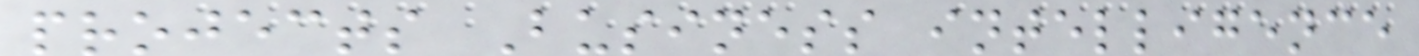projects Business intelligence
